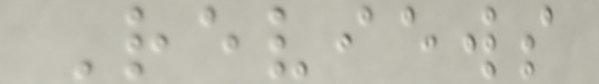Reviews
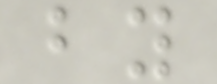by
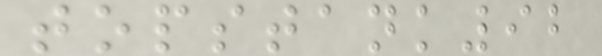topstank92
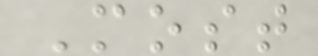Most
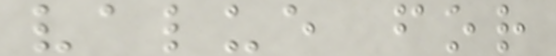value for
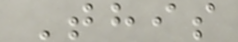This
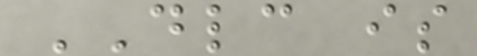DLC is
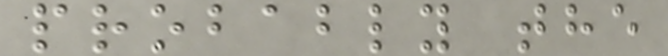probably the
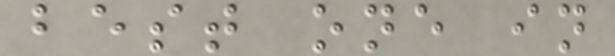best one in
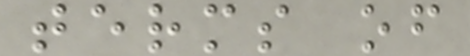terms of
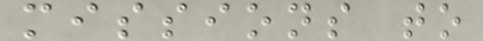missions to
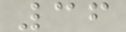36
